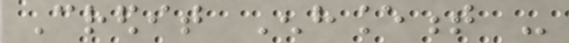Credit Enhancement -
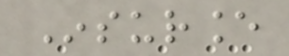Insurance
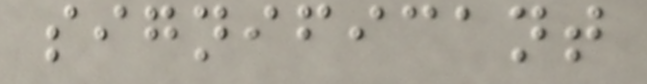significant
